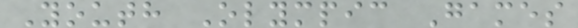Youth Olympic Games
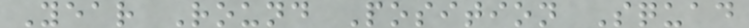Year Round Position Squad
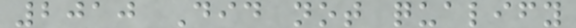2010 Did not qualify
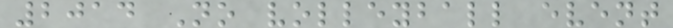2014 No volleyball event
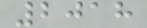2018
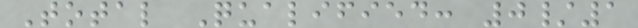Total Qualified: 0/1
